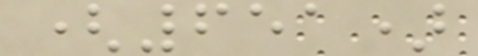(651)
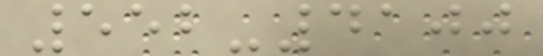552-4100
